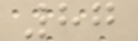87
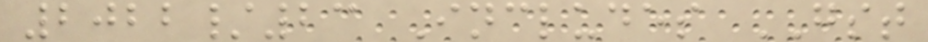2022/23 Includes GST
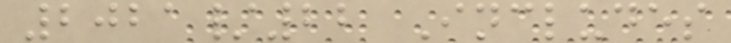2021/22 Includes
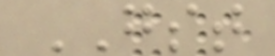GST
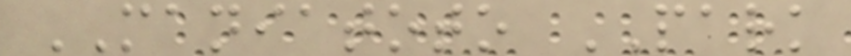MANIATOTO PARK
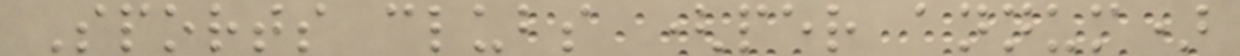Sports clubs (per annum)
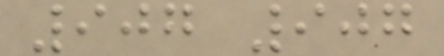907 907
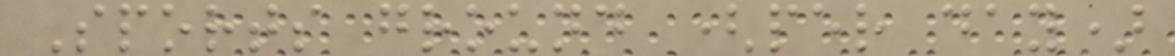Sports ground (per day)
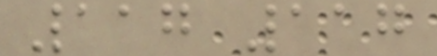117 117
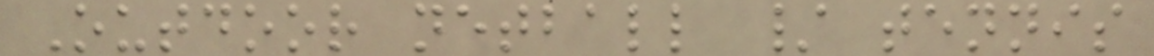Outdoor netball / tennis
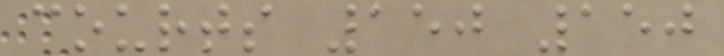courts 150 150
